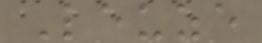Leuze
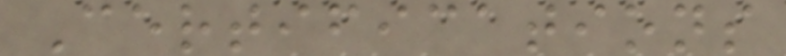Certifications
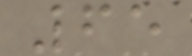65
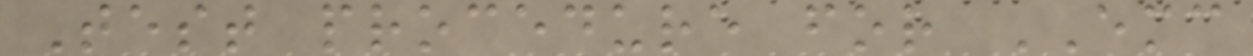Test procedure for EMC
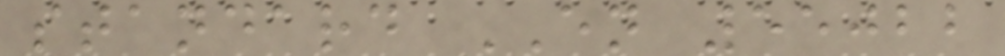standard EN 55022
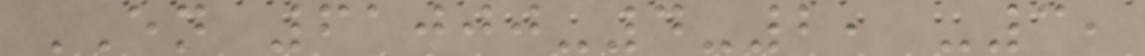EN 61000-4-2, -3,
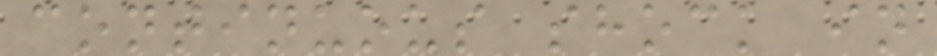continuous shock in
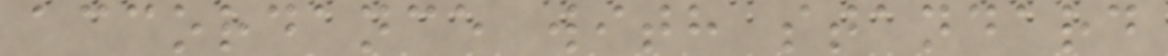accordance with standard
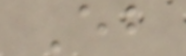Eb
